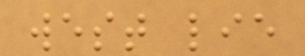west lie
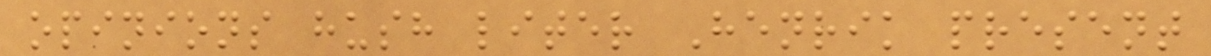opinions hush liter Henrik present
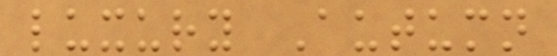luxury Autumn
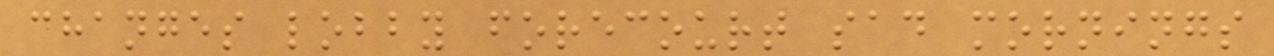changes lobby forecourt sad mornings
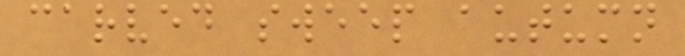carved sweep autumn
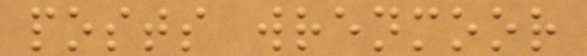posts wrenmoor
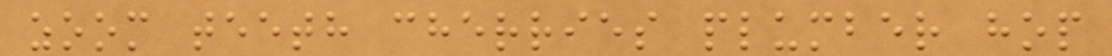zoom teeth cherries plumber hop
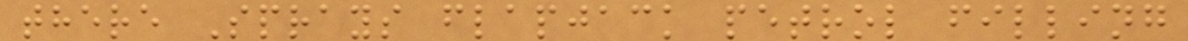there Sprays flapjack petrol filling
